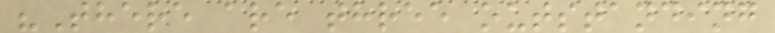"There are three outstanding
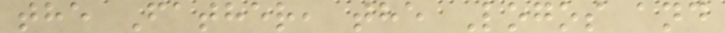the Father, the Logos and
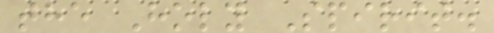the Holy Spirit.
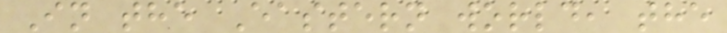In the Eastern world, the
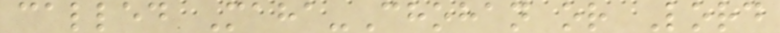called Maha-Chohan or Lord
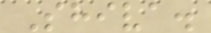Shiva.
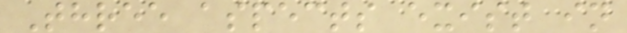Three aspects exist in
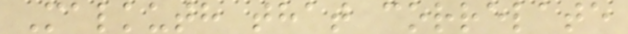Malkuth that correlate
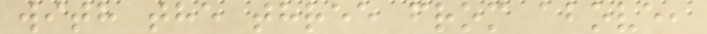with the three from above,
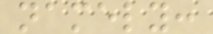namely:
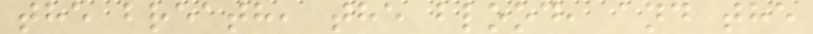the breath, the blood, and the
